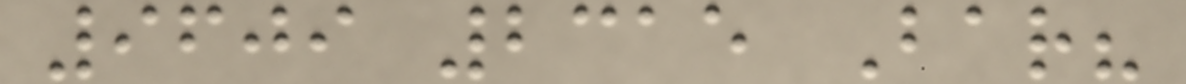9609 2315 Bar?
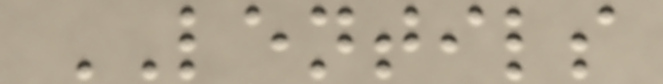LENTILS
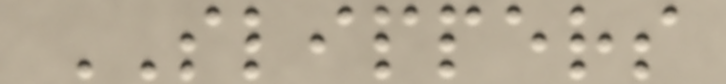SLIPPERS
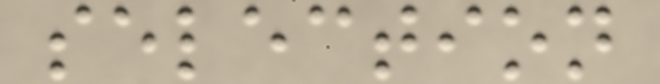selection
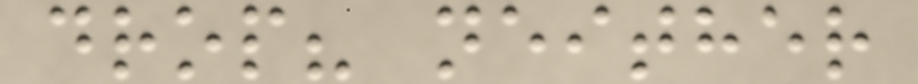drop? neither
